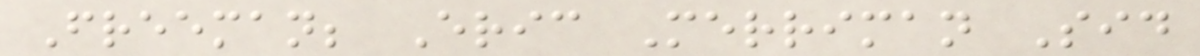Freeman; Eric Merriman Sid
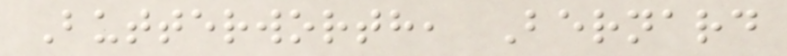Butterworth, Bernard
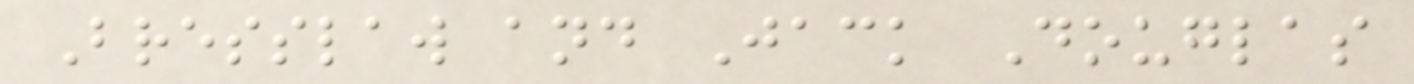Bresslaw and Jack Douglas
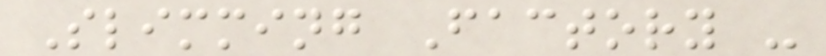Slimming Factory -
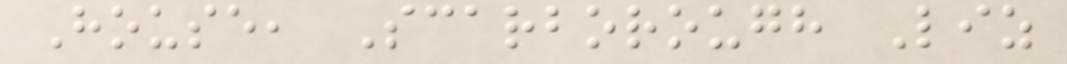House, Scarborough Liz
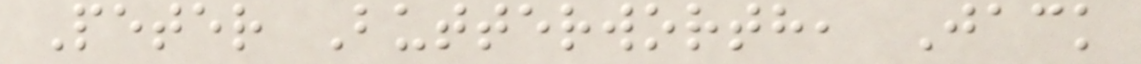Peter Butterworth, Jack
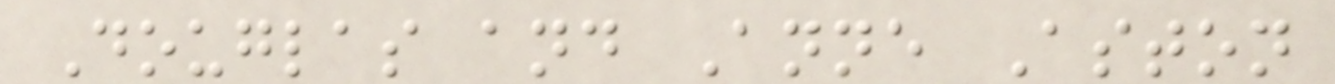Douglas and Anne Aston
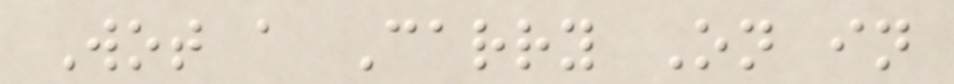Wot a Carry On in
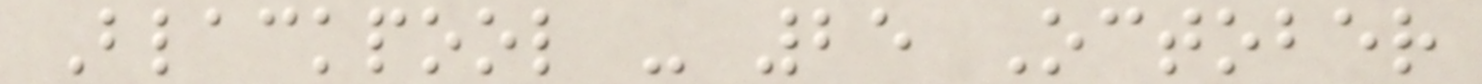Blackpool - 25 October
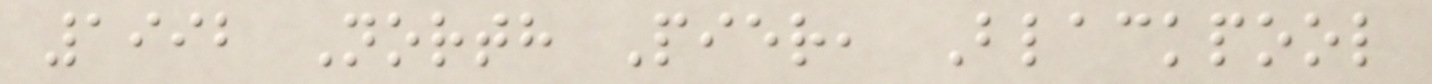1992 North Pier, Blackpool
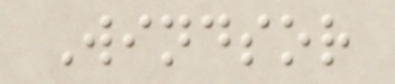Windsor
